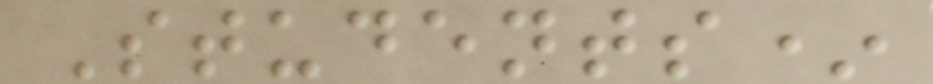Students*
